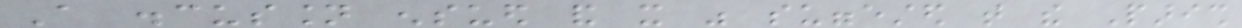A discussion ensued and it was suggested that the Parish
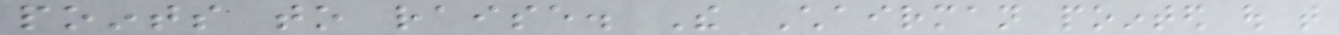points to raise. The Chairman pointed out that
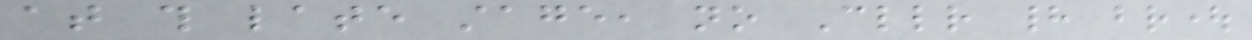at this late stage, no Cllr had brought
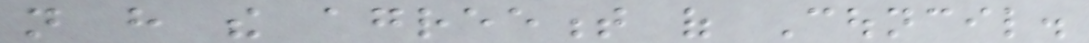not have the agreement of Council.
